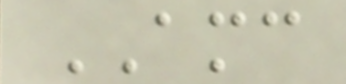AMC
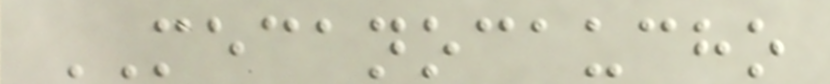MECANOCAUCHO
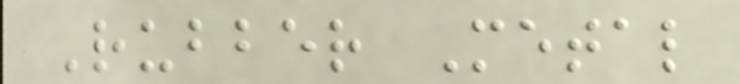Rubber Metal
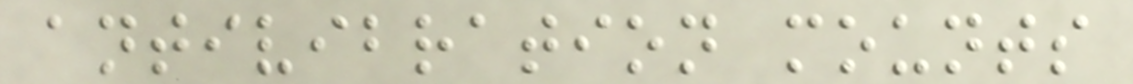antivibration mounts
